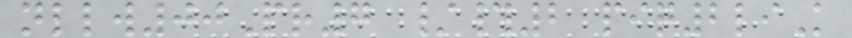nllw00Pr7 /#2 piq2liK
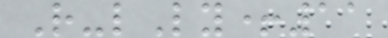R-lLy+11
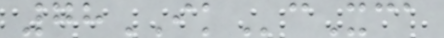78IKcXca
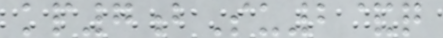kp7bSu2&q
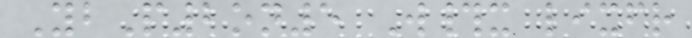YbP2on5 W#x lixfr
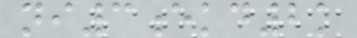ni3ekd2k
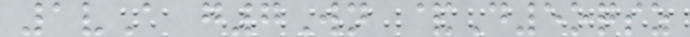1vA g7Wn &D5oqsz
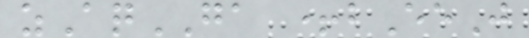zAqGA +bEeJ
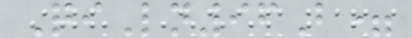QiLn96B=
